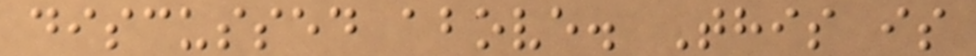discussed above. This is
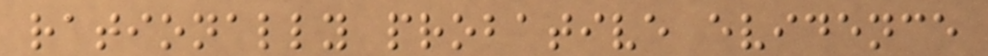rationally probative evidence
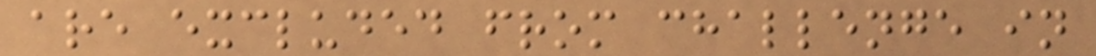are excluded from challenge in
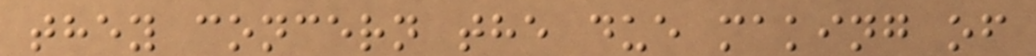they concern the due making of
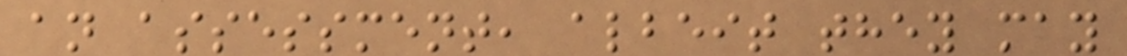an assessment, albeit they may
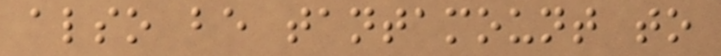also be tantamount to
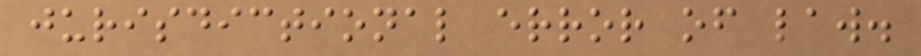jurisdictional error of law.
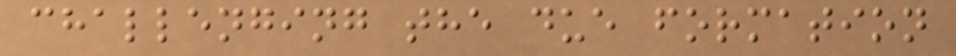challenging the due formation
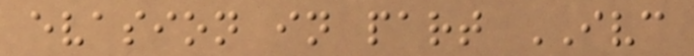evasion in part IVC
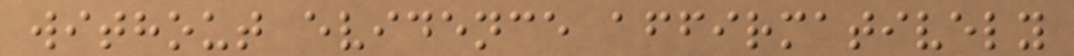without evidence affirmatively
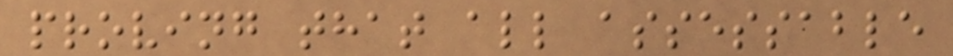proving that all assessable
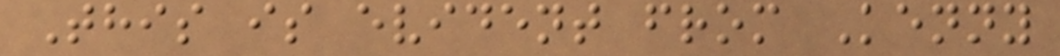This is evident from Kenny
